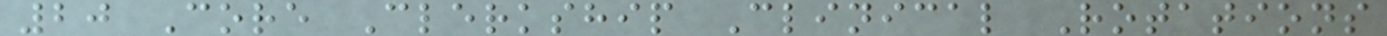20 Core Clerkship Clinical Rotations
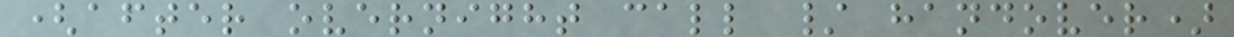(after overnight call / handover)
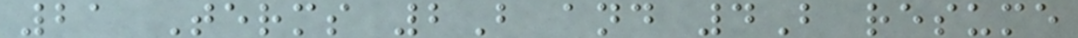21 Terms 2B and 4B resume
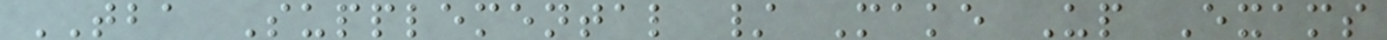TBA Supplemental / Make Up Exams
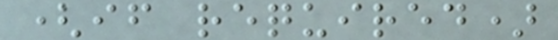(if required)
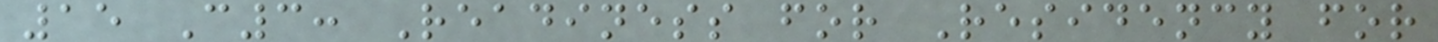15 C3: Readiness for Residency for
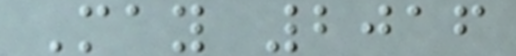May 2016
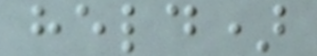held)
